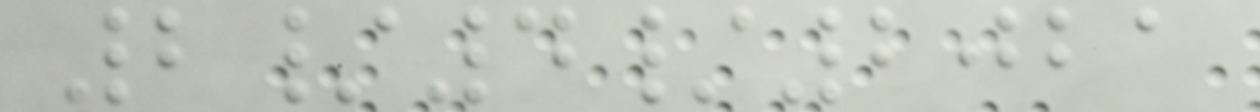2/4/2021
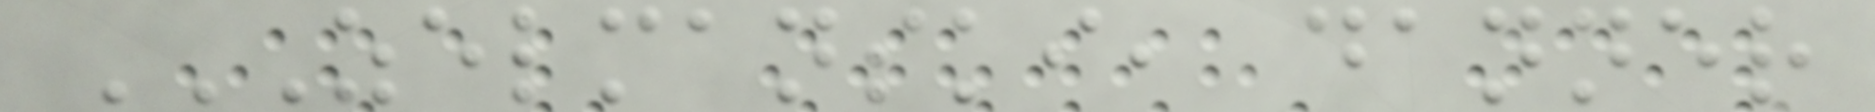ZELMANSKI, DANNER
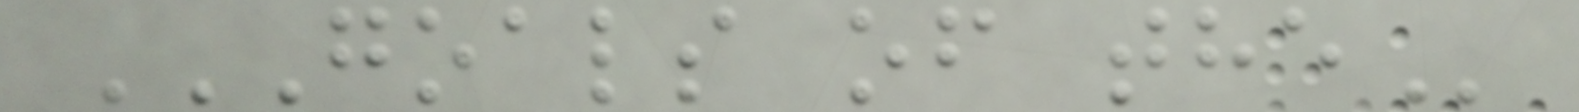GOALS OF THE
